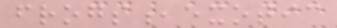frogs,exotic
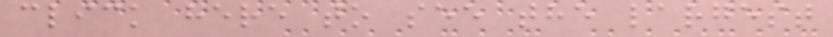click here to see the largest
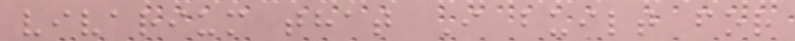vivarium that I built for
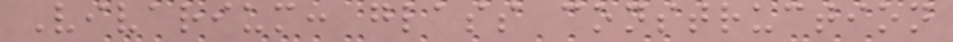Vivarium: glass construction
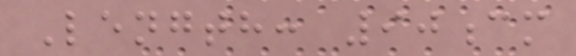Length: 90cm
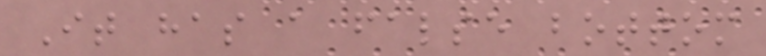It has a false bottom
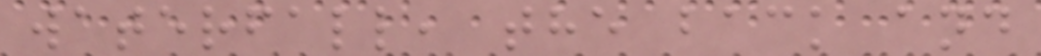waterfall, the back and
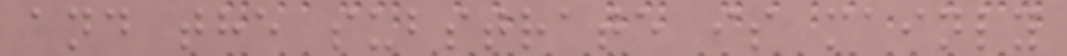and the substrate is mainly
